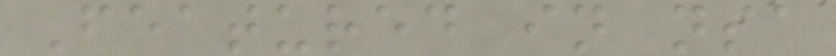Featured in nsa
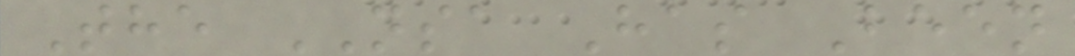The NSA Has Been
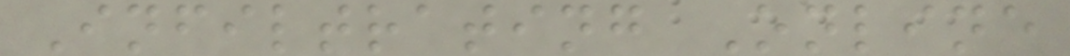Infiltrating Online
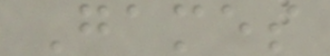Games
